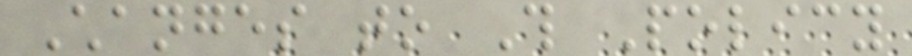Changes to This Policy
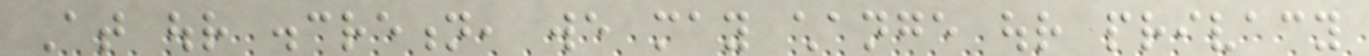At our discretion, we may change our privacy
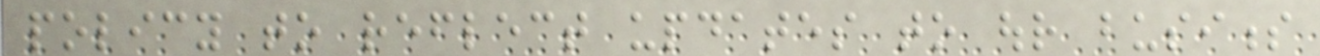policy to reflect updates to our business
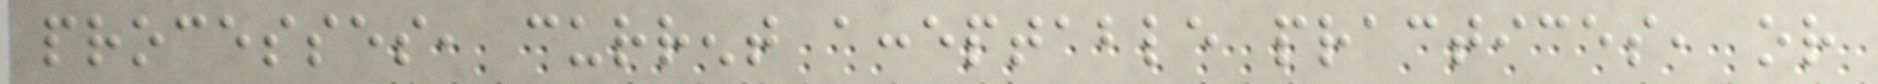processes, current acceptable practices, or
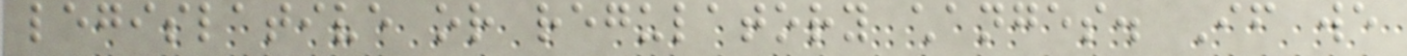legislative or regulatory changes. If we
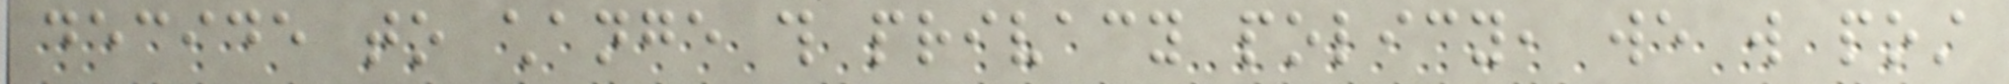decide to change this privacy policy, we will post
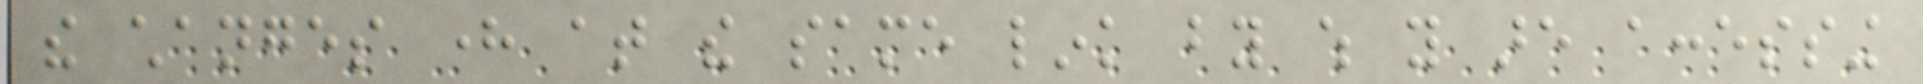the changes here at the same link by which you are accessing
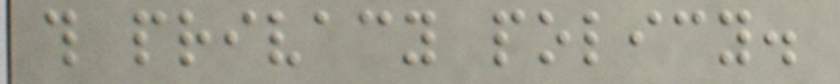this privacy policy.
